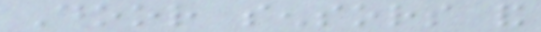Door sensors and
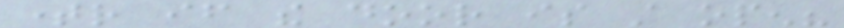timer if the door is still open?
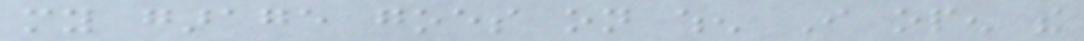my garage goes on when I open the
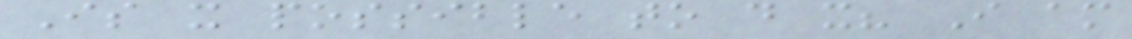Is it possible to do it? I am
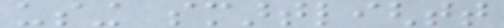using smartlightt
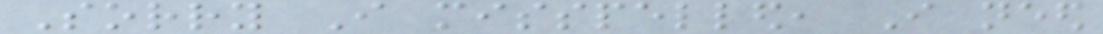Sorry I misspelled, I need
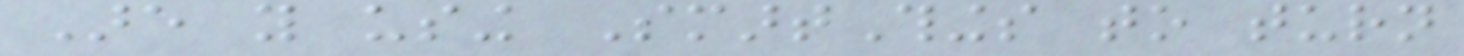Are you using SmartThings to turn
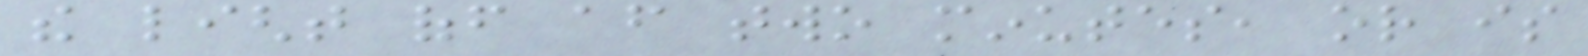the light off after two minutes, or is
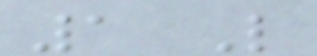1 Like
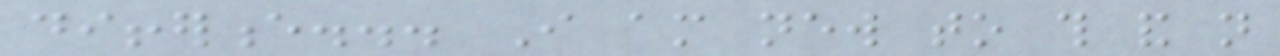difference... I am new to this and not
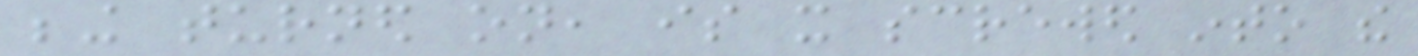being turned on, is it screwed into the
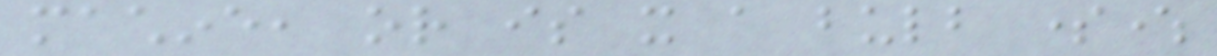machine, or is it a bulb somewhere
